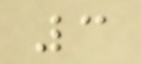3
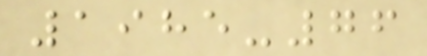1985-76
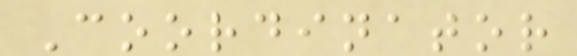Coordinator
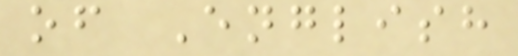of English
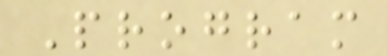Program
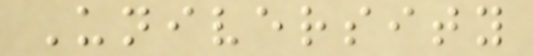University
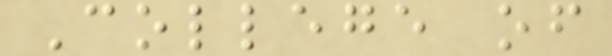College of
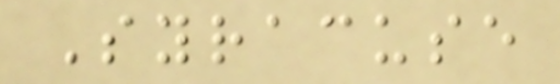Syracuse
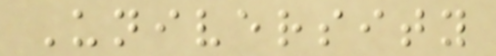University
